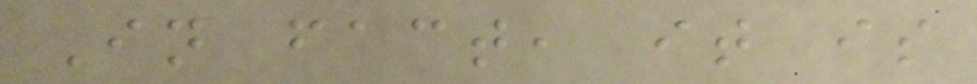In fact, it is
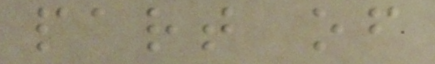part of
